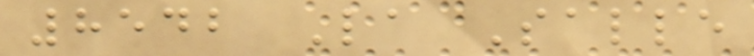8542 La Salle
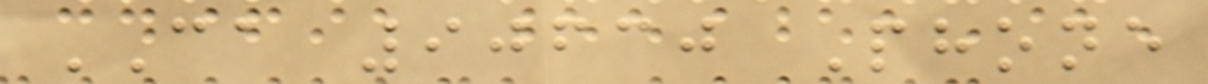CA 90630 Phone
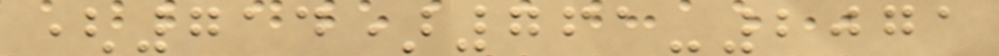(714)761-2071
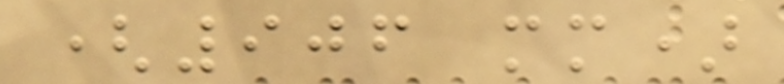(906 mm)
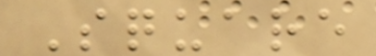Square
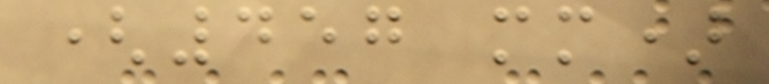(457 mm)
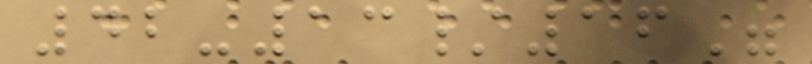42-13/16"
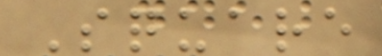Square
